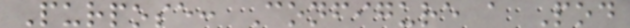Purpose: Configure a Pod
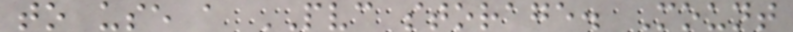to use a PVC storage. Mount
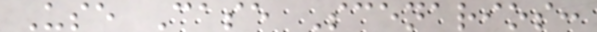Use Case Scenarios:
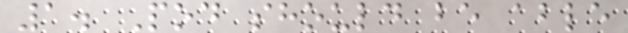1. Pod should be able
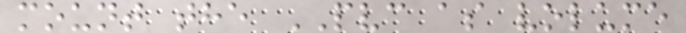mount the PVC as volume
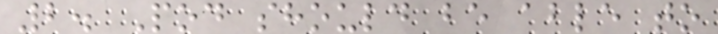2. Pod should be able to
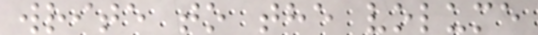write to the volume
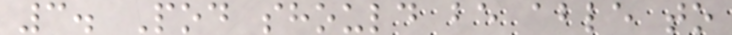3. Pod should be able to
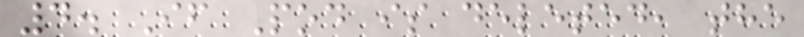4. If Pod is deleted, the
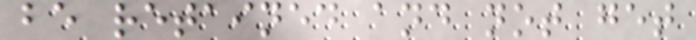be retained and not get
